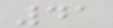41
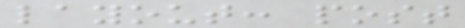layout: post
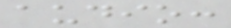audio:
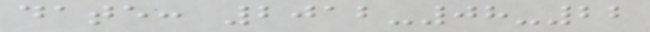date: 2012-08-22
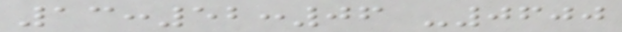13:52:06 -0600
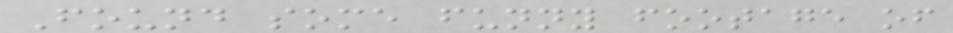Found some funny footage of
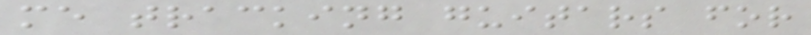me tracking guitars for
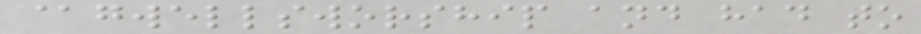@gwellsworship and had to
